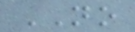NO
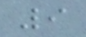9
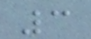3
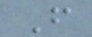F
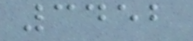3452
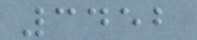3452
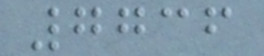7736
